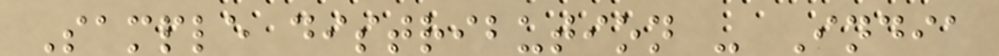Sample distribution - India
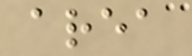area
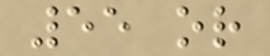55 or
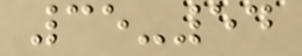35-54
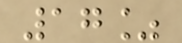17%
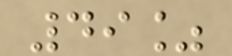49%
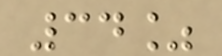34%
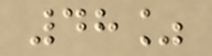48%
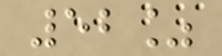52%
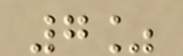7%
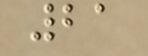21
